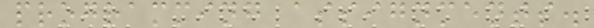programming assignments.
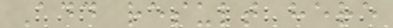Add result here
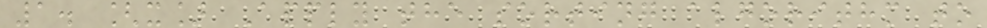1. [x] Apply the sorting algorithm to
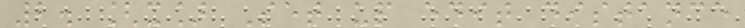2. [x] Set up edit distance
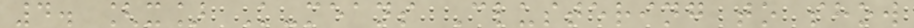4. [x] K-means Clustering to show
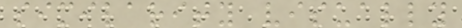similarity visually
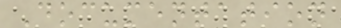Documentation
